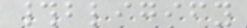#bligify
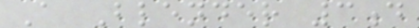A Blender 3d
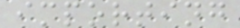importing
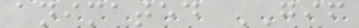animated GIF
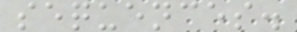sequences.
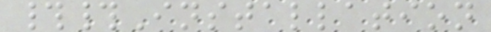##Installation
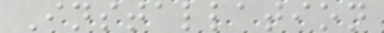Installation
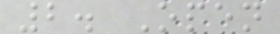2. Open
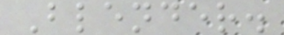Blender.
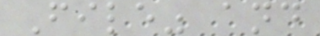File" and
